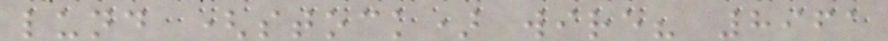lund (stock) wire? 8961
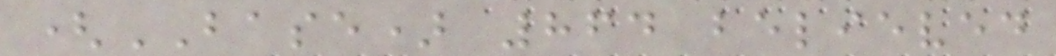(BASE) 864 believed
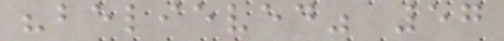"believed" 57
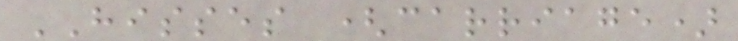HISSES (carriage)
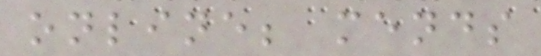online; mends
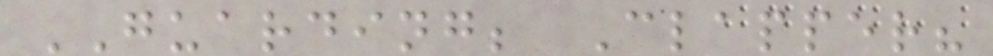GUARDING; Clapper?
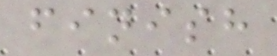finish
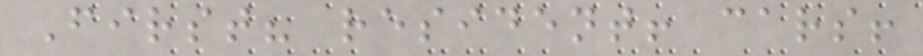First? resident! cars!
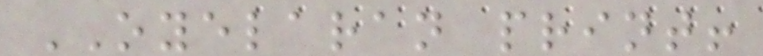OYELARAN print!
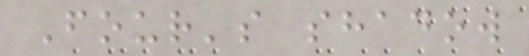Four's shadow
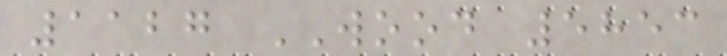1127 WOOD 5853
